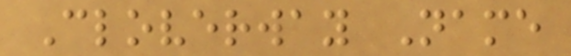Cloverway Name
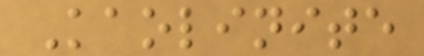Kaolinite
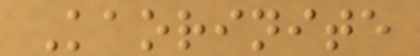Kaorinite
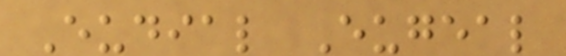Eudial Eugeal
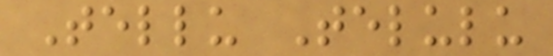Tellu Telulu
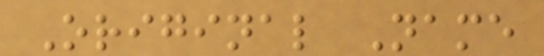Original Name
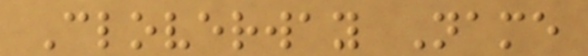Cloverway Name
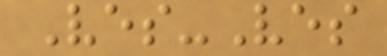Ves-Ves
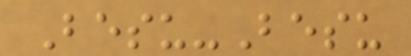Besu-Besu
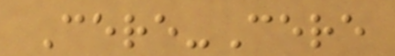Cere-Cere
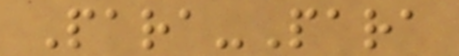Para-Para
